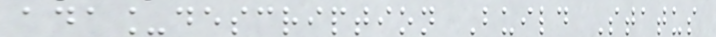ada_description Build Status
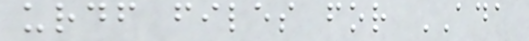urdf files for ADA
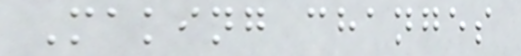Making changes
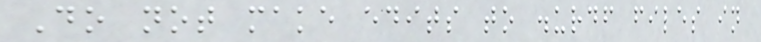Do not make edits to .urdf files in
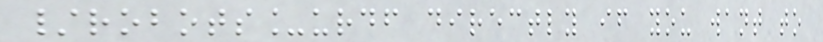/robots_urdf directly if you want to
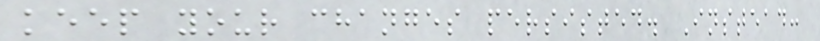keep your changes persisted. Instead:
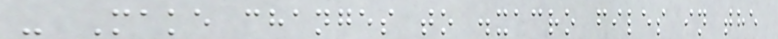- Make changes to .xacro files in the
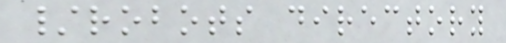/robots directory
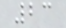23
